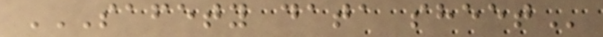SAFETY DATA SHEET
